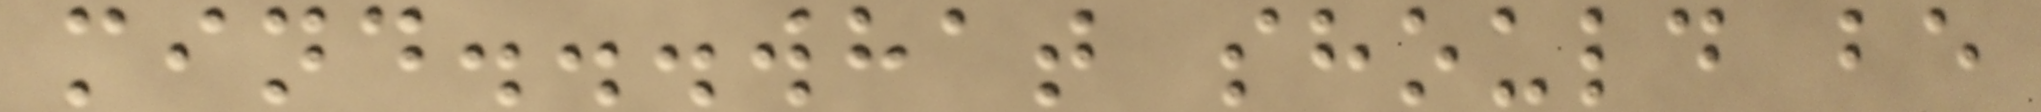mind...what should be
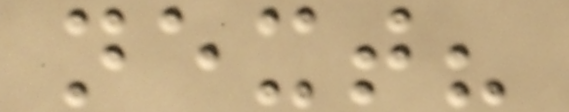next?
